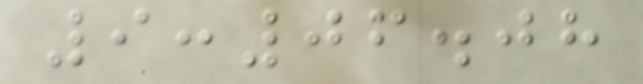9:06.08
